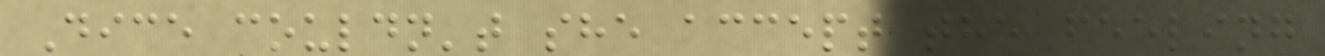Dice couldn't she accept the feeling
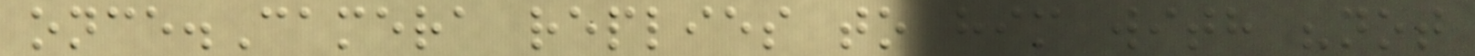once.Camera replies to him with "not
